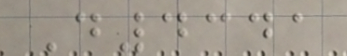D4341
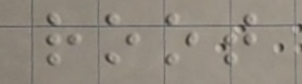root
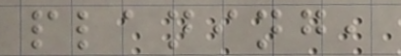planing,
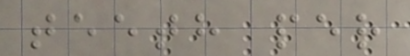teeth per
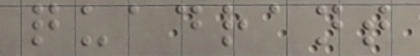quadrant
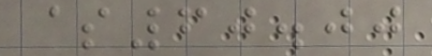$60.00
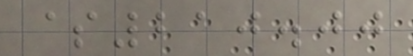$210.00
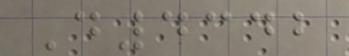D4342
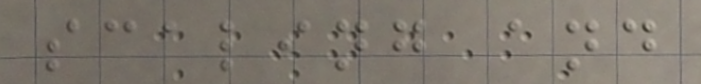scaling and
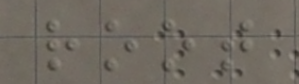root
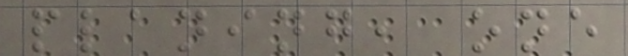planing, one
